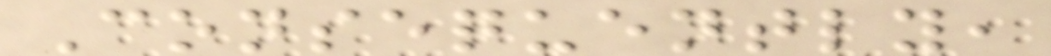Consequently,
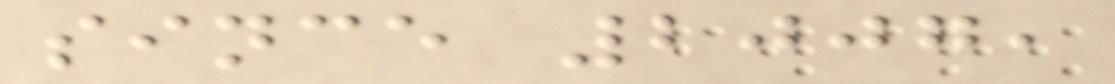since 2007,
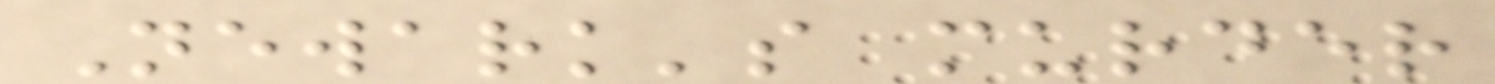Newark's murder
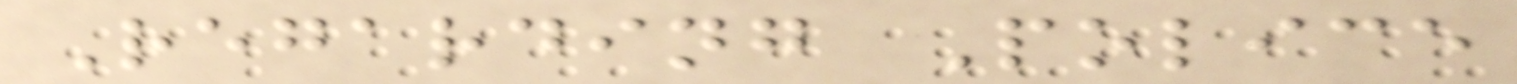Regarding Police
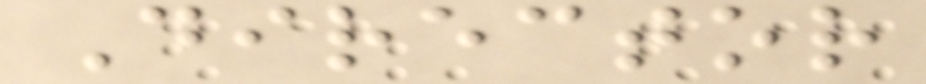Director
